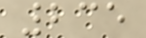235
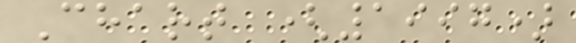Chart (1997)
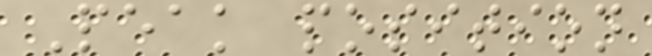Peak position
